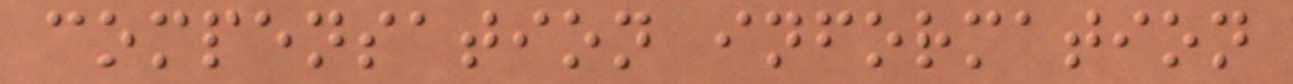compensation information
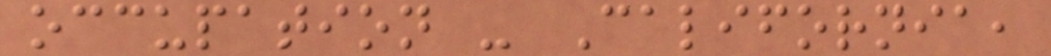occupation - California,
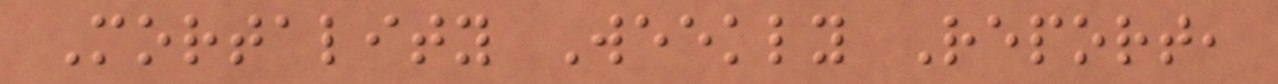Mortality Weekly Report,
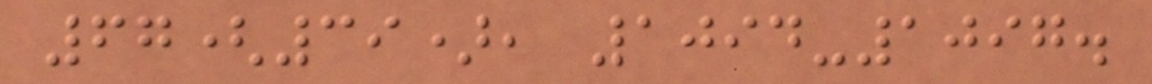67(39), 1094-1097.
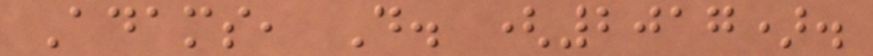Adams, D. (2017).
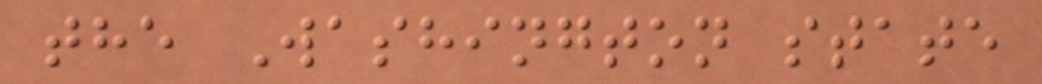the Washington state
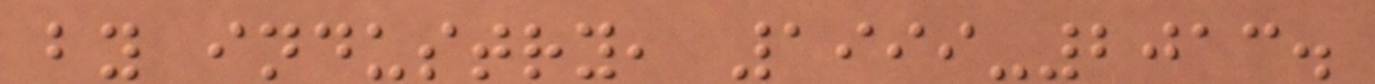by industry, 1999-2013.
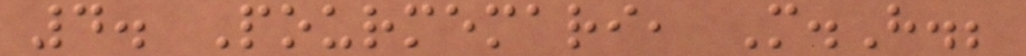4. Pourmemari, M.H.;
